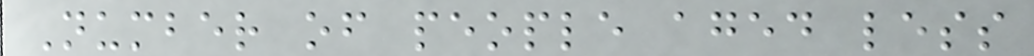Number of people aged less
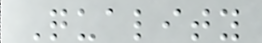Quality
